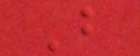B
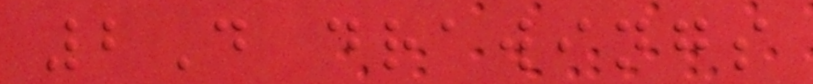2D drawings
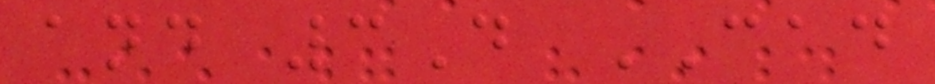and 3D CAD
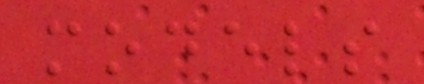models
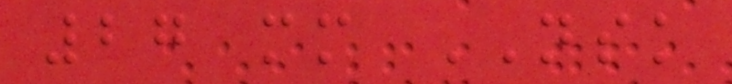27 mm NSK
